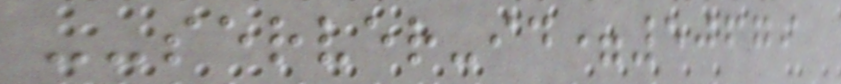--server-id=50679
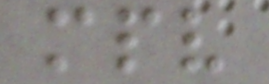mpv
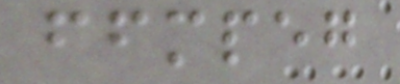ffmpeg
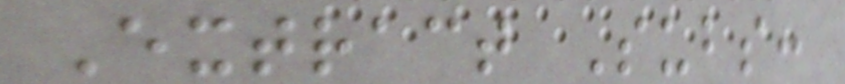Extract Subs:
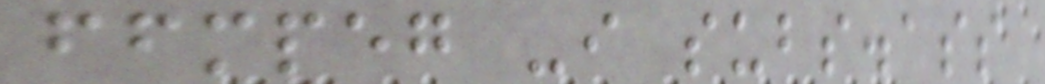ffmpeg -i subs.ass
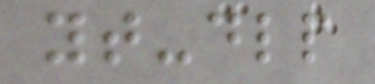yt-dlp
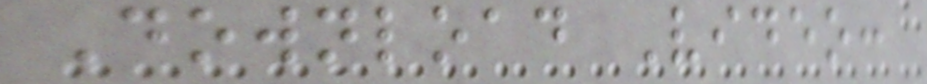Download Video:
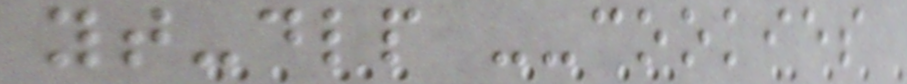yt-dlp --cookies
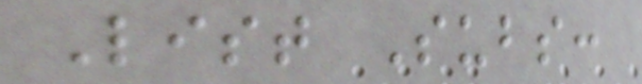List Subs:
